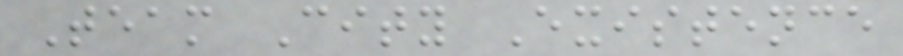Team City Existence
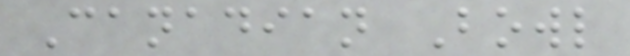Canadian Bowl
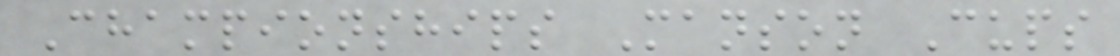Championships Manson Cups
